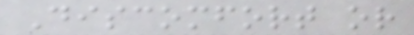Discomfort or
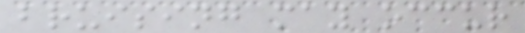bruising may occur
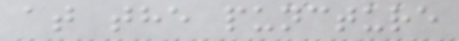at the puncture
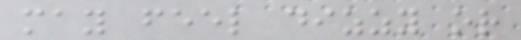may feel dizzy or
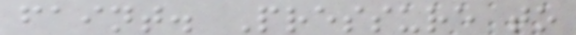faint. Pressure to
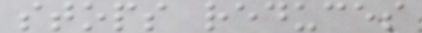stops reduces
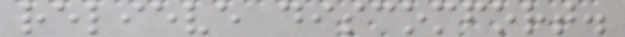relieve discomfort.
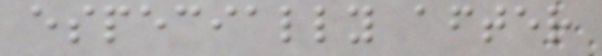especially after
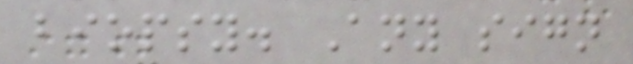biopsy. Any sign
